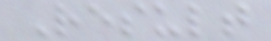Result
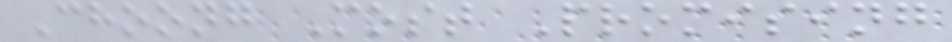Choong Most Promising
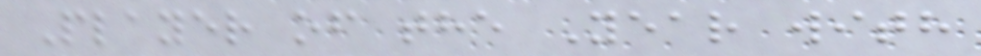Player of the Year with
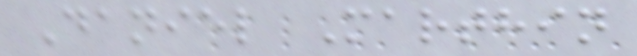Daniel Marthin
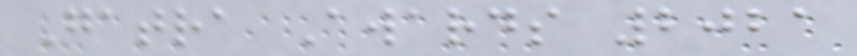Gatra Awards 2021
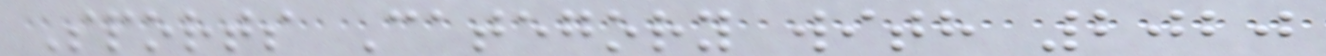Sports Category with 2020
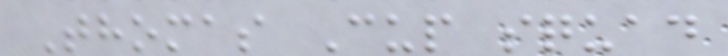Thomas Cup squad
